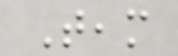Team
